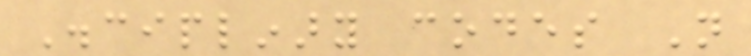Disciplinary codes Not
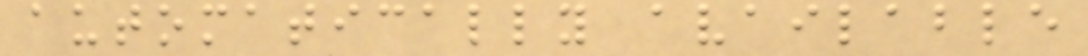automatically available
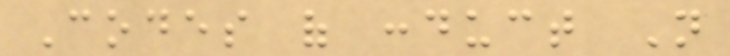Codes of conduct Not
